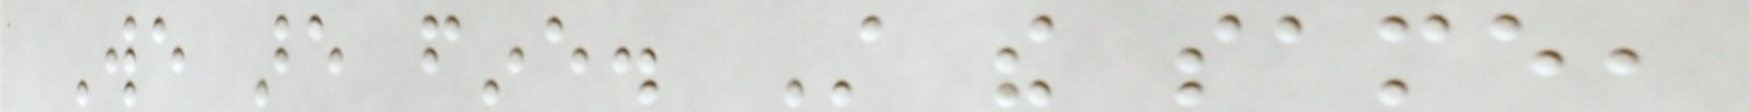We are fine. Still the same,
